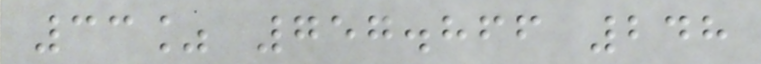33% 757.866 248
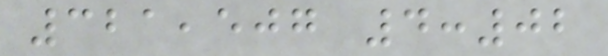321,507 4:02
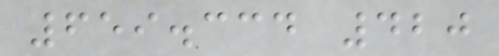659.334 420
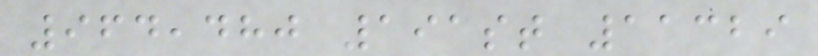964,480 191st 11329
